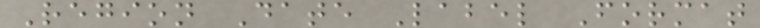Region Date Label Format
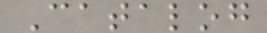Catalog
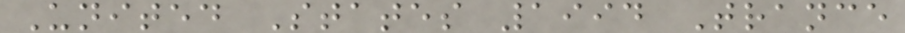United States 1994 Trance
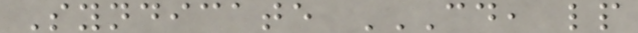Syndicate CD, LP
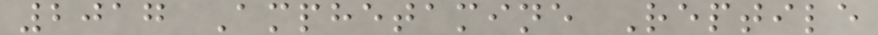2017 Amphetamine Reptile
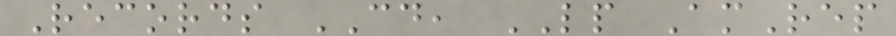Records CD, LP AmRep
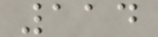114
